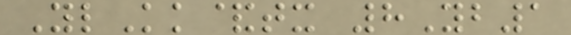YlKk&tx 8Yb1
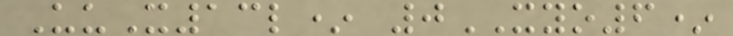UuX13l* 0XYO6*
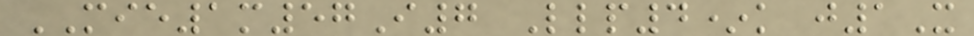MIE1m57I7 Llp4*k j1X
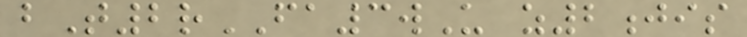bT2rFA3wU z2jis
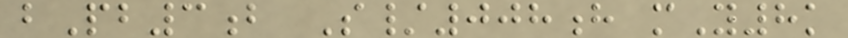bPb3b S/008h mY8k
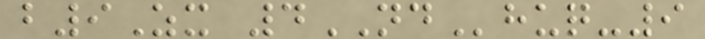b9Zx 4NDhuq-9
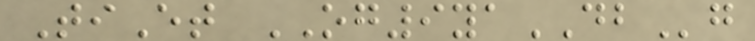TiEt OG9yaDBg
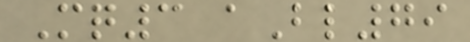Mq3 aBl79
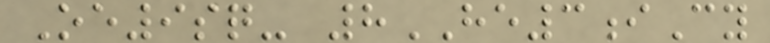Oe9sq- 8HE3iCy
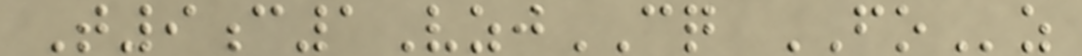T9c1VzjCQ FOz
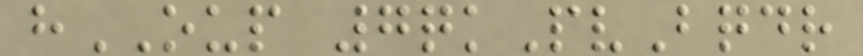hOUP 7qkPvBqdr
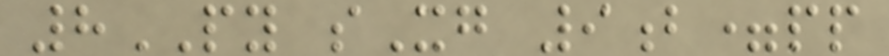8PY sXg 9b=pp
